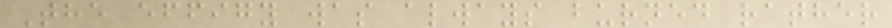The effigy was always burned rather
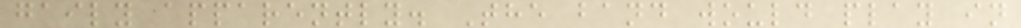gaily apparently. The band would play in
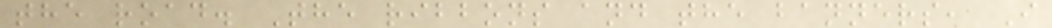the road. The ribbons and the banners, I
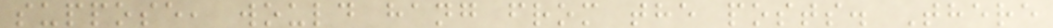suppose, would hang from the posts. There
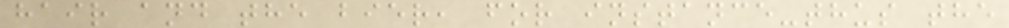hair and the bier, for instance-thus the
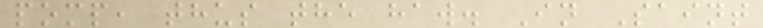pomp, thus the haw. In Saint
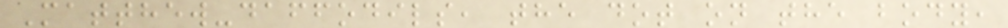Matthew-daffodils, the dot on the body,
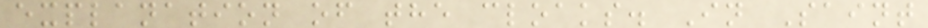explanation of the cloaks. In Saint
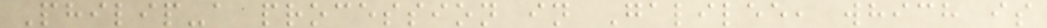Philip-a procession in Galilee, which is
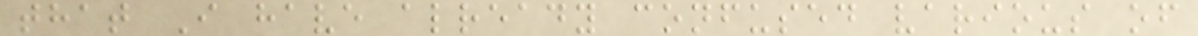that I have already confused various of
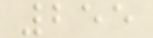255
